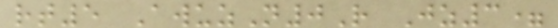rt5 AwuzN0R Jz3=
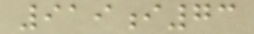919i73
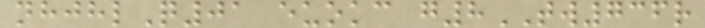nhjhlQ01 euokc g8TW736r
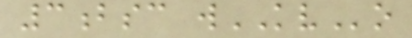3bsc wKVo
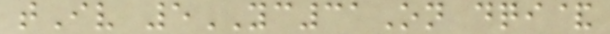tIv 5YC31On dqi&
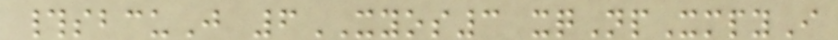#sbcuJ 6XYOS3 xqNpXmpyI
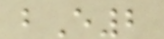bE2
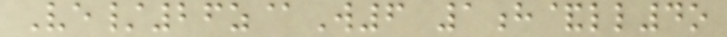Ve/26z@W6 1h&ll4o
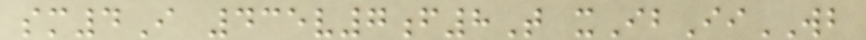sm4I 435v7f8T xIbIiWB
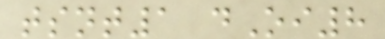tsnt1 dOi8
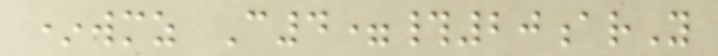*wmz C4=#20arY
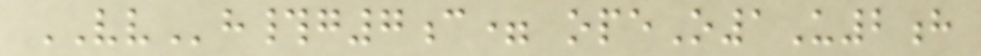VVh#g7c= opeO1U2h
